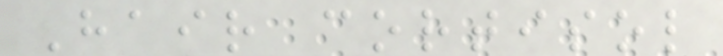Hair cortisol
